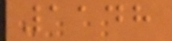1148
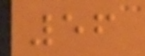56
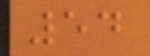54
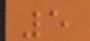5
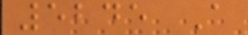5245 A
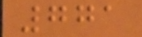771
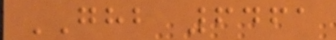GHB 6461
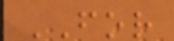FOR
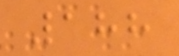188
